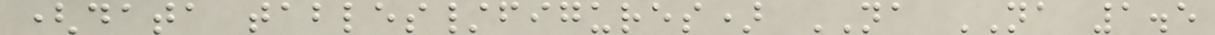(data tables/figures) NA NA 1.5
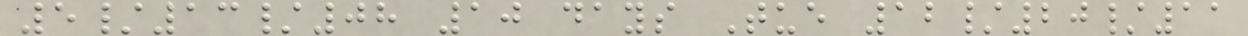5/13/08 10 days Tue 12/20/11
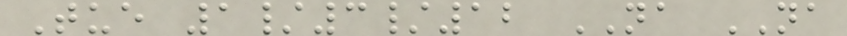Tue 1/3/12 NA NA
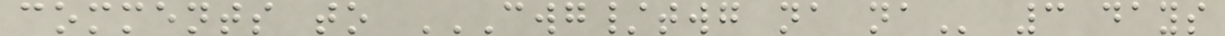comments to CWG/TWG NA NA 3 days
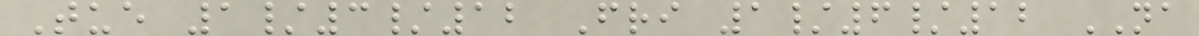Tue 1/3/12 Fri 1/6/12 NA
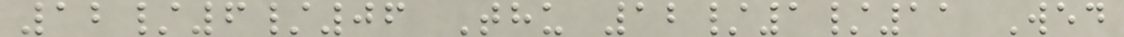12/6/06 Thu 12/1/11 Wed
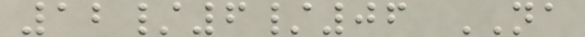12/6/06 NA
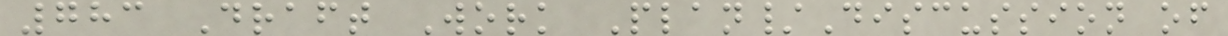783 Draft Work Plan/Discussion of
